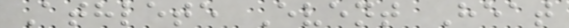Athlete Event Heat
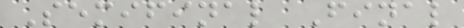Semifinal Final
